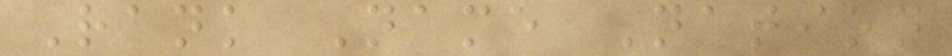Rank Name Nation
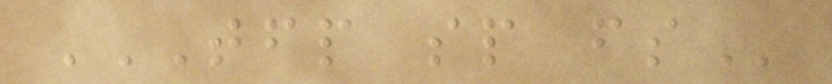TFP SP FS
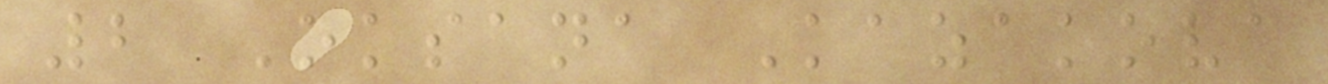2 Oksana Kazakova
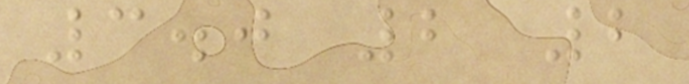3.0 2 2
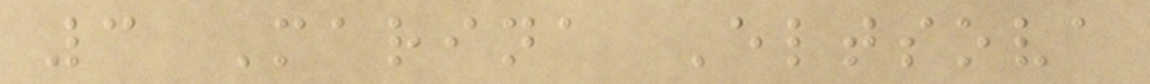3 Marina Eltsova
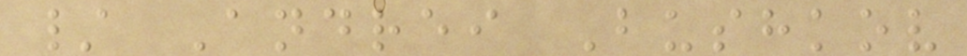/ Andrei Bushkov
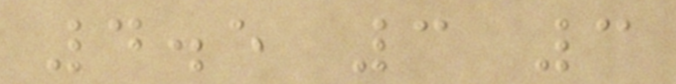4.5 3 3
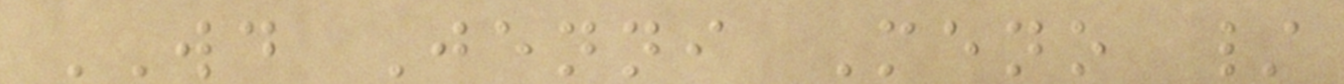WD Jenni Meno /
